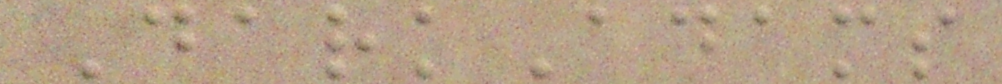DarkAdams
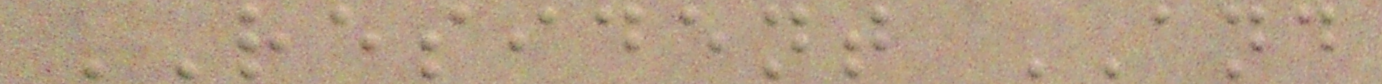RESIDENT AND
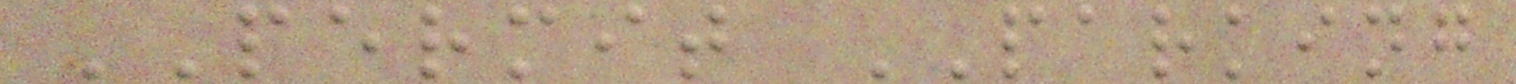PERMIT PARKING
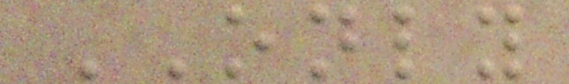ONLY
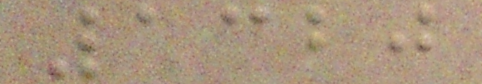1320
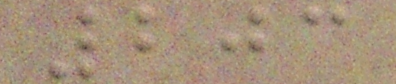203
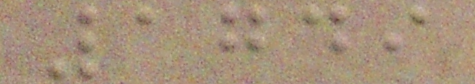1749
